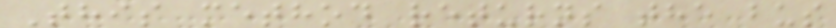This method returns the bus
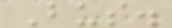Bus.
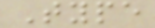Type
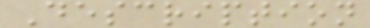Description
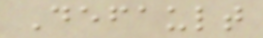Default
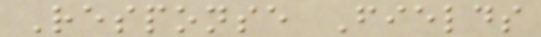Response Fields
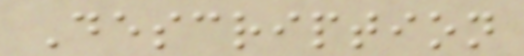Description
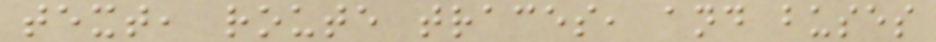text, route traces, and buses
